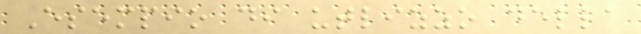Esempio di utlizzo della
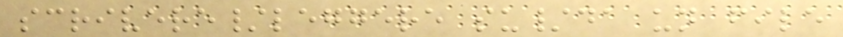scrivere/leggere su/da un file
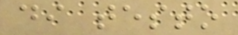di testo
